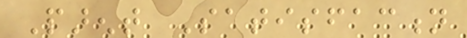Parent Satisfaction
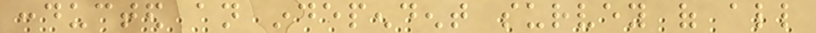conducted an independent survey of all
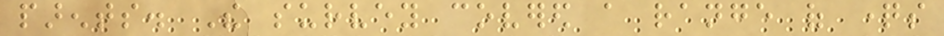parents. The survey covered a range of questions
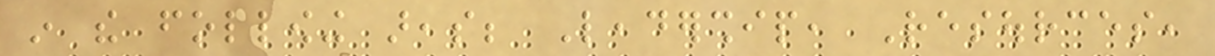in the following areas; Leadership, Resources,
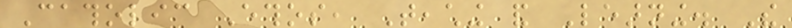Catholic Ethos, Teaching and Learning. The
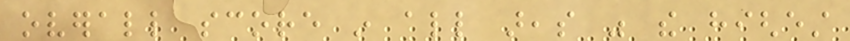overall score in all areas was the highest
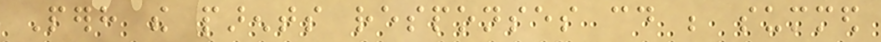Perhaps the parents responses could be summed
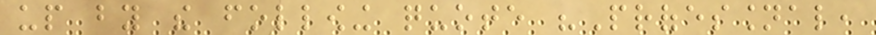up by the following quote "Professional,
